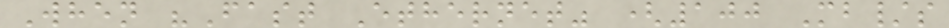When "Fast Ethernet" (100 Mb/s
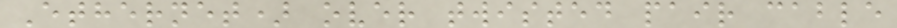Ethernet) over twisted pair cable
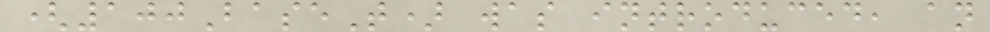(100BaseT) was introduced, an
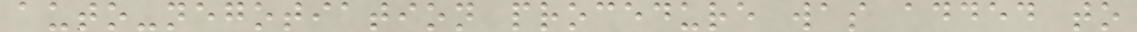auto-negotiation procedure was added to
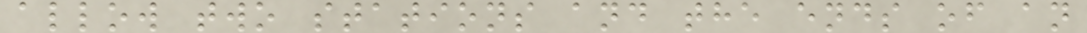allow two stations and the ends of an
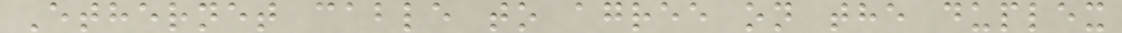Ethernet cable to agree on the duplex
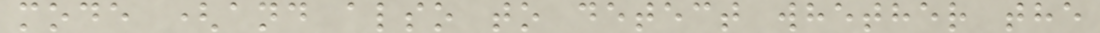mode (and also to detect whether the
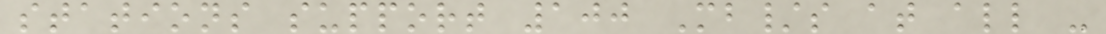stations support 100 Mb/s at all -
